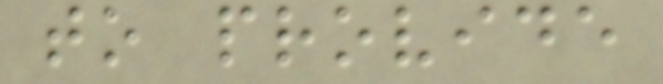to provide
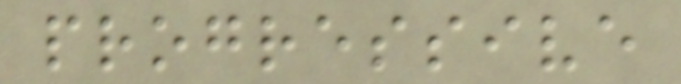progressive
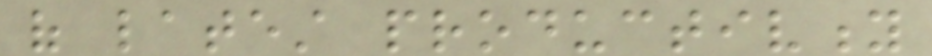of latest productivity
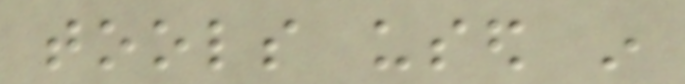tools used in
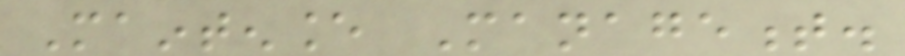Maintenance Management.
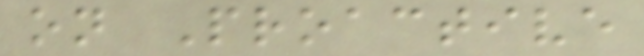on Proactive
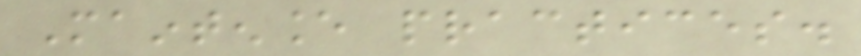Maintenance practices.
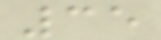35
